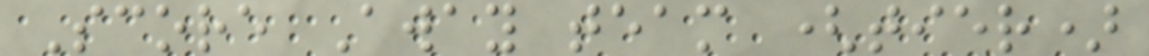Score Away team (tier)
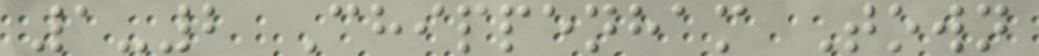1-2 Chippenham Town
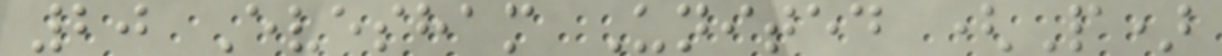20 Evesham United (P)
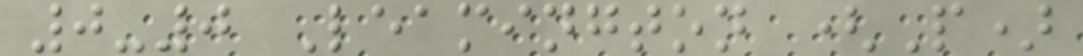0-0 Leamington (P)
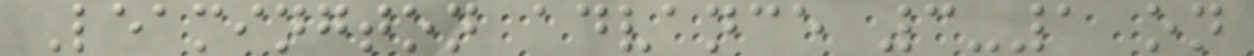Leamington advance 3-1 on
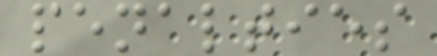penalties
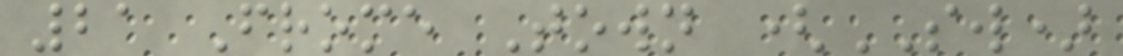21 Frome Town (SW)
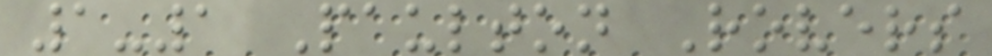1-1 Paulton Rovers
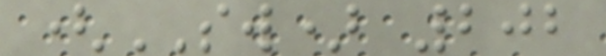(SW) 202
